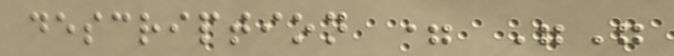description = ""
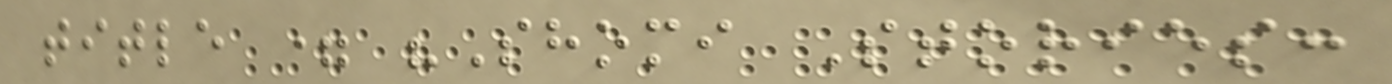title = "Shomi Stories:
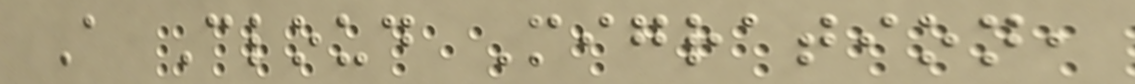A Cloud Migration,
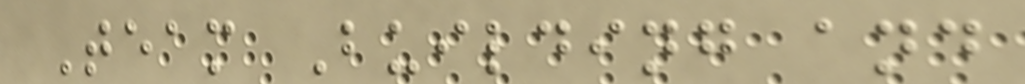Team Building and
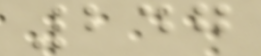247
